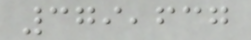379,637
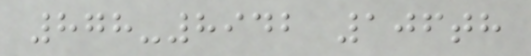878-8942 106th
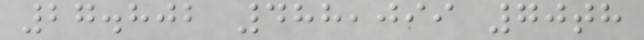27.802 488,099 70th
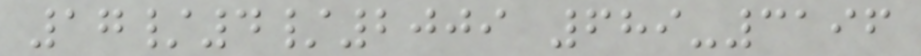17/4/2009 689-3196
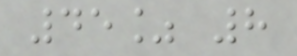45% 8
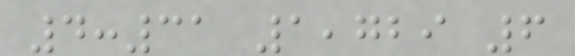4:31 1,729 6
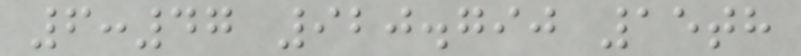6:47 920.790 15th
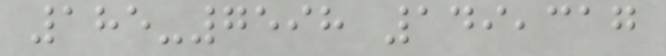185-7598 149,317
